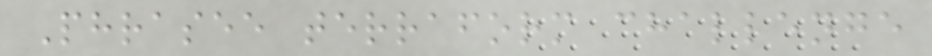Phrasee terraform challenge
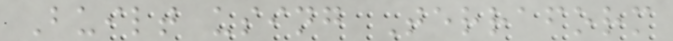Built using Terraform
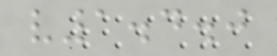v1.4.0
